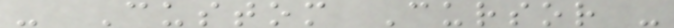- Custom Cursor -
